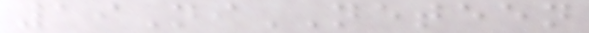19NiNETEEN
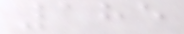185
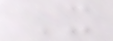X
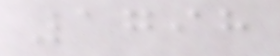1798
